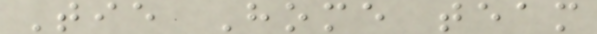Tie Home team
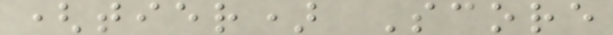(tier) Score
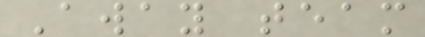Away team
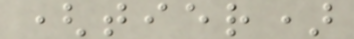(tier)
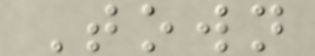Town
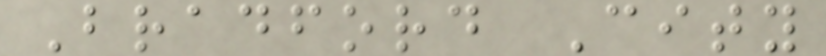Bradford City
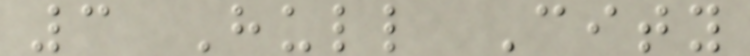3 Hull City
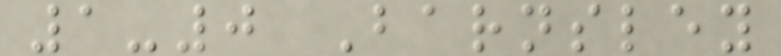1-0 Barnsley
